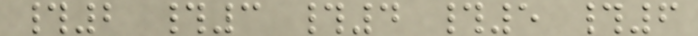#2 #3 #4 #5 #6
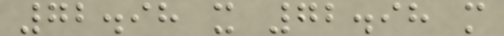72.98 x 72.98 m
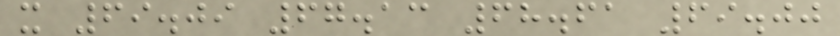x 69.09 67.13 68.61 69.00
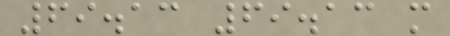69.13 69.13 m
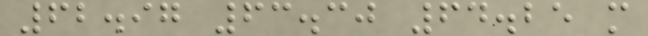62.97 63.30 64.25 m
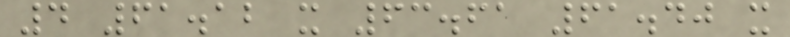4 61.12 x 63.61 61.40 x
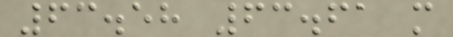63.58 63.61 m
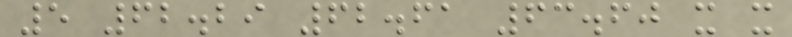5 62.29 62.61 63.60 x x
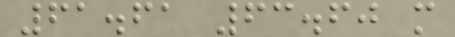61.61 63.60 m
